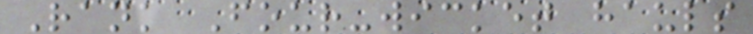Rank Four-wicket hauls
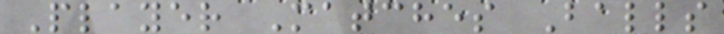Player Matches Balls
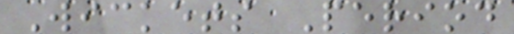Wickets Period
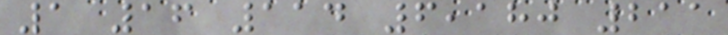1 16 114 6,180 211
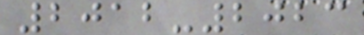2012-2023
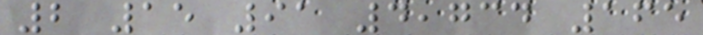2 15 91 4,734 165
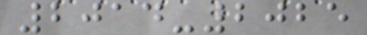2014-2025
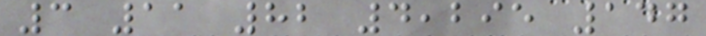3 11 82 4,295 147
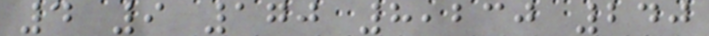4 9 170 8,230 240
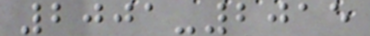2001-2015
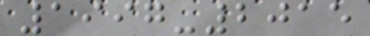1997-2015
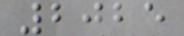2025
